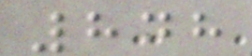848
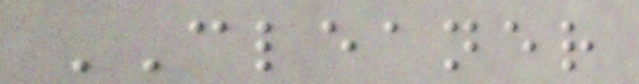CLEANER
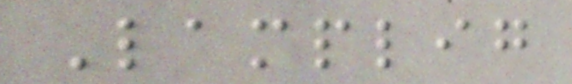Lamplig
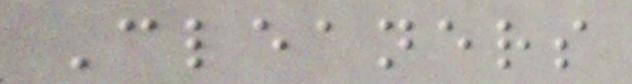Cleaners
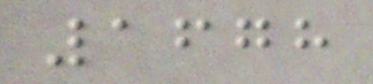1678
